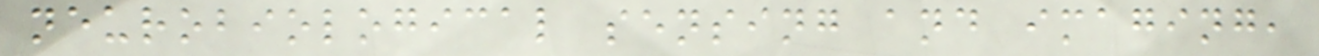neurobiological sensing and imaging,
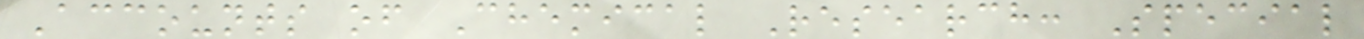Accounts of Chemical Research: Special
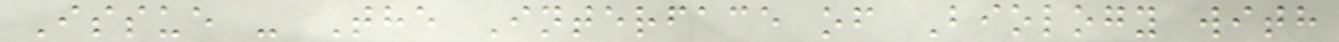Issue - The Interface of Biology with
